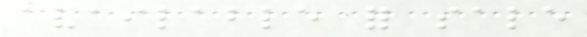available for sale
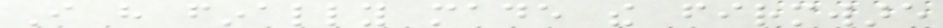I have finally made the firmware
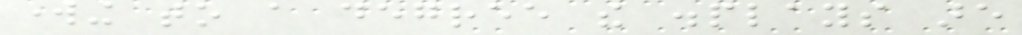working to a degree the displays are
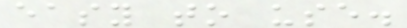easy to use.
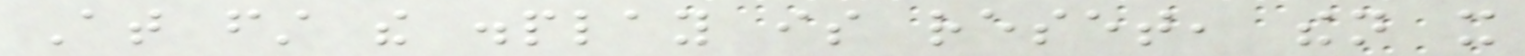At first the display is reset, then it
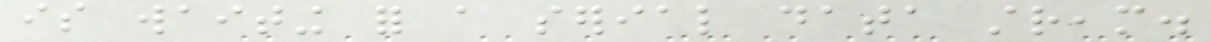is waiting for a serial data stream.
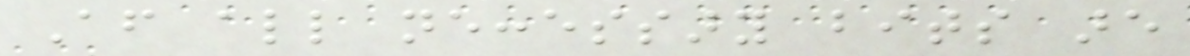After all neccessary bits are
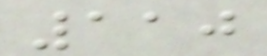110
